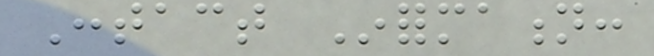Contact Information:
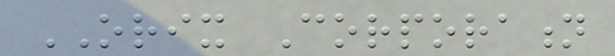ORIX Corporation
